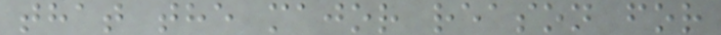that the major reason for
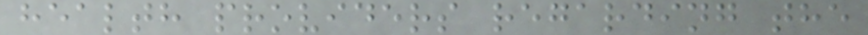health providers regarding the
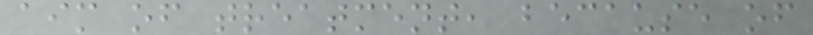aim of treatment, because of
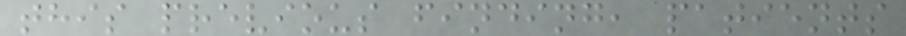this previous finding, patients
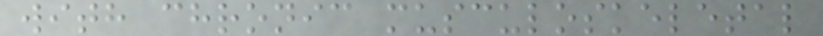with chronic musculoskeletal
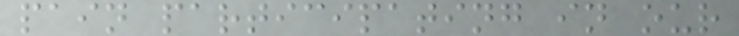pain participating in our
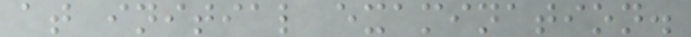at initial examination.
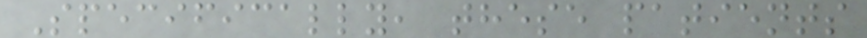Specifically, these patients
